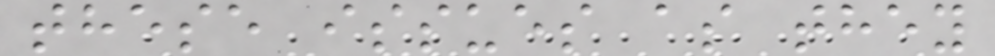these issues as they
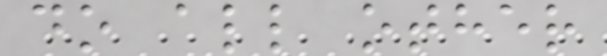do all other
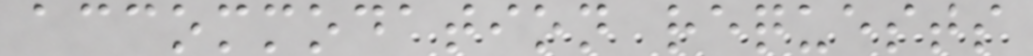accommodation requests
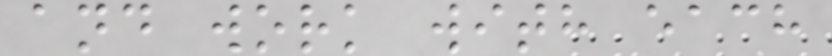and work with each
